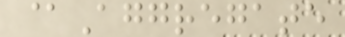@Aggregate
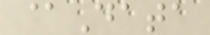@Data
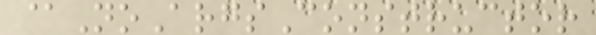@NoArgsConstructor
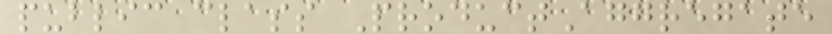public class ProductAggregate
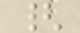{
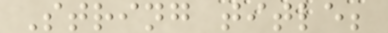String title;
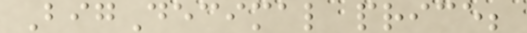BigDecimal price;
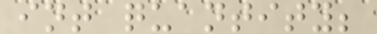int quantity;
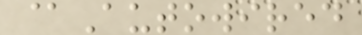@Autowired
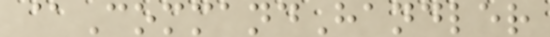@CommandHandler
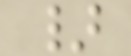}
